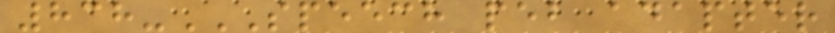838-SPEECH PEB ADAPTER
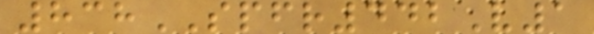838SPFR442V1
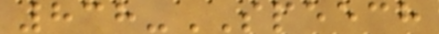838-SPEECH
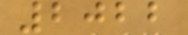2022
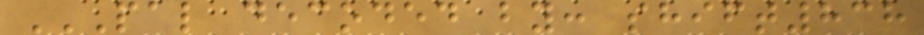PAL DECODED BY: SHIFT838
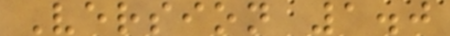Version 1.0
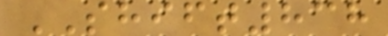SHIFT838
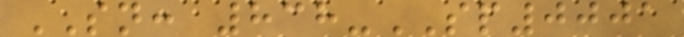SN: 838-SP0001
